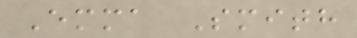Emma Smith
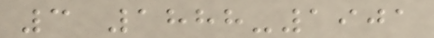3 1888-1901
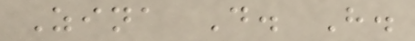Zina D. H.
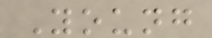Young
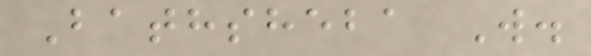Bathsheba W.
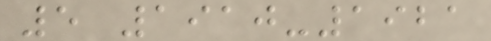5 1910-1921
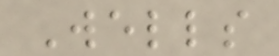Wells
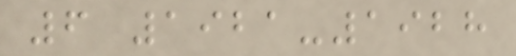6 1921-1928
